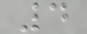4
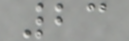23
